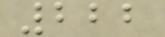222
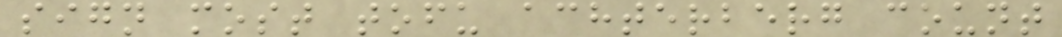sign most tofu achterberg count
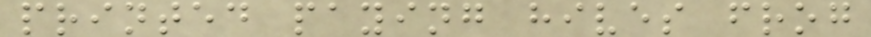printed paying hives frog
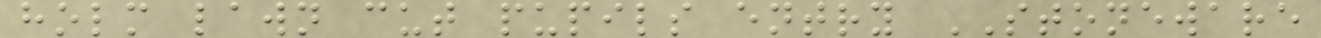holm lawn cut pupils entry STONEWARE
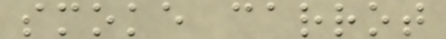smoke carrot
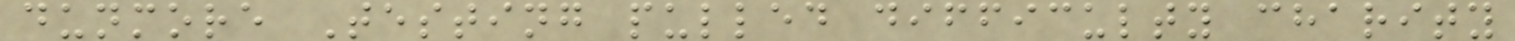dunmore Testing pulled difficulty charity
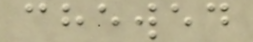chewed
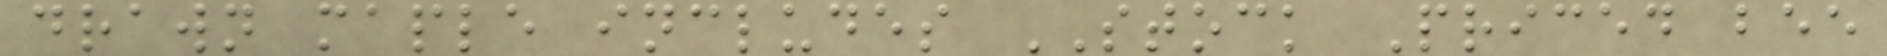drawn maple includes STOCK Priced bee
